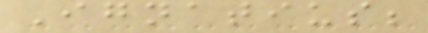Ignatius;
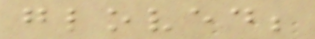gloved;
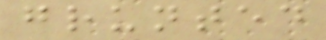grunted
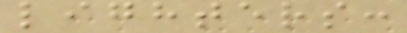lighters:
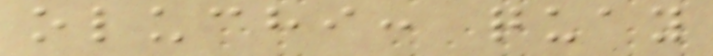oluchi: quay
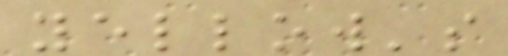yellow's
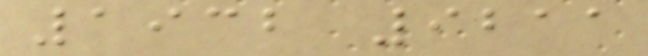1932 9211
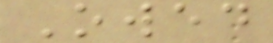Owed
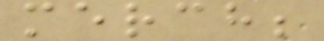merch;
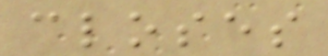closes
